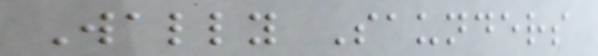Wally Saunders
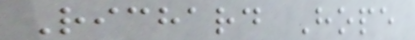Richard Hope
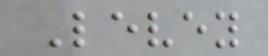Levey
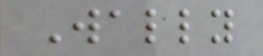Wally
